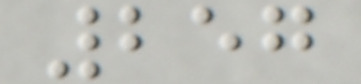257
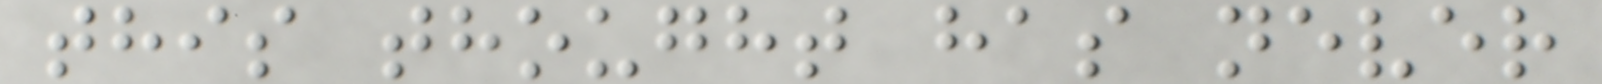this thought has never
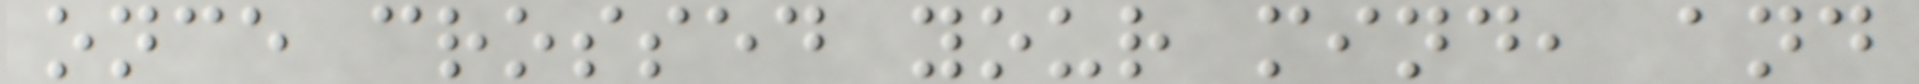once crossed your mind, and
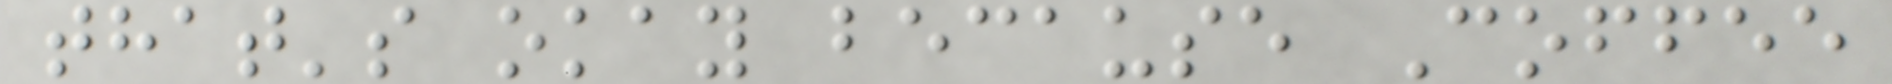that's okay because Coffee
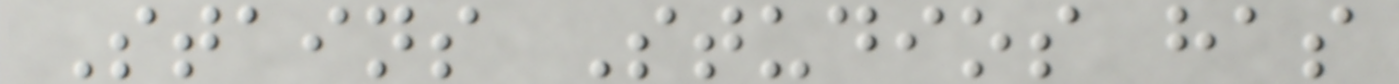Stains Studios has
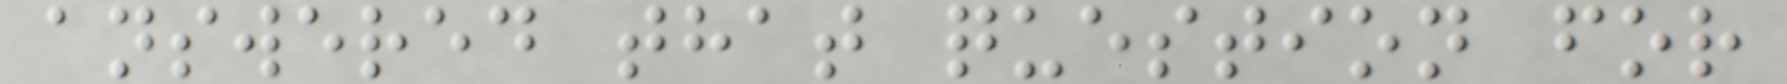answered that question for
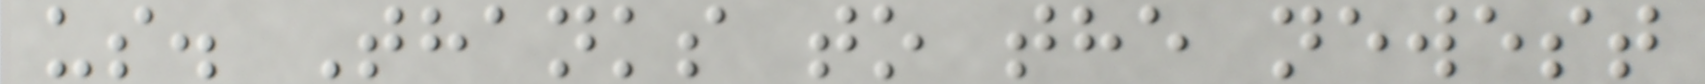us. Thanks to the newest
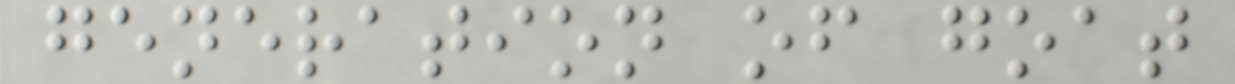generation of goat
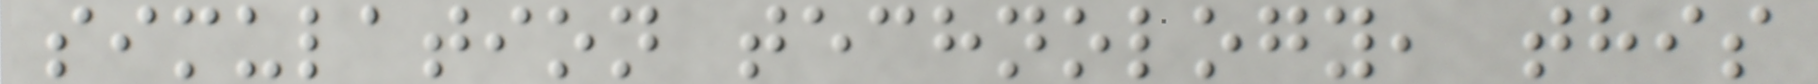simulation technology, this
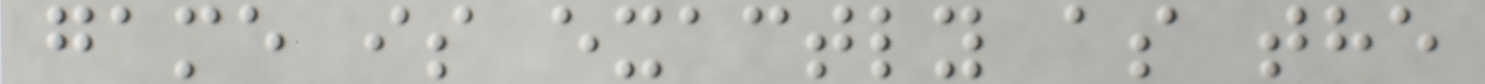game is exactly as the
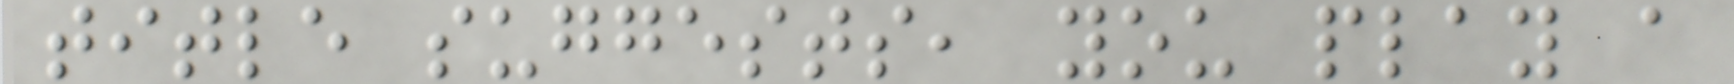title suggests, you play a
